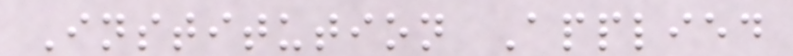Institution Applied
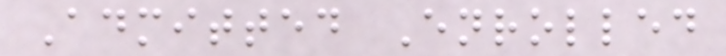Admitted Enrolled
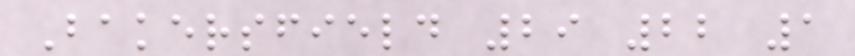Bakersfield 29 22 1
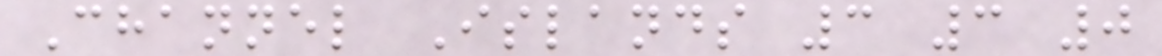Channel Islands 3 3 0
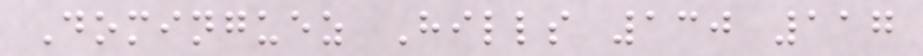Dominguez Hills 130 117
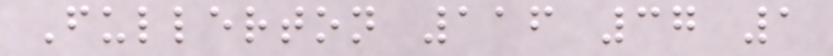Fullerton 116 37 1
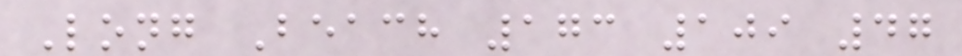Long Beach 173 109 47
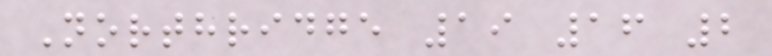Northridge 19 16 2
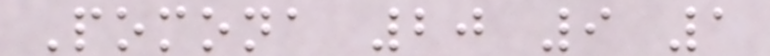Pomona 20 9 1
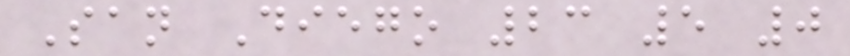San Diego 23 5 0
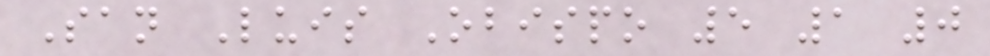San Luis Obispo 5 1 0
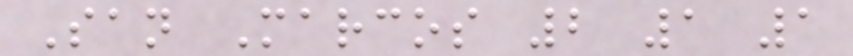San Marcos 2 1 1
